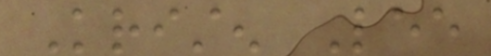Kristen Lee
